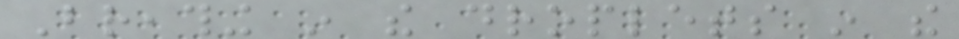Breathing in the droplets in the
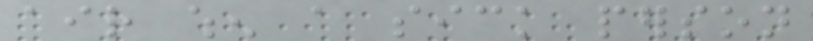air when a sick person
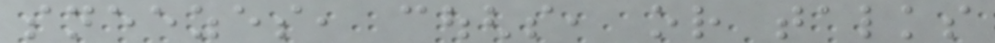sneezes, coughs, or talks
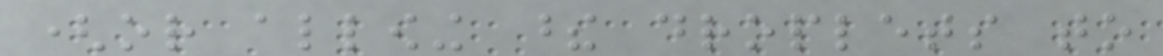(or allowing these droplets to
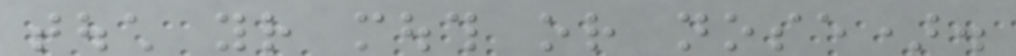touch your mouth or nose).
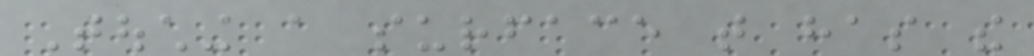Touching a surface that has the
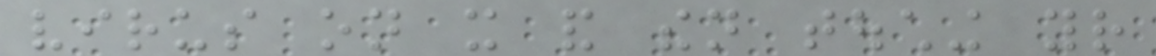virus on it and then touching your
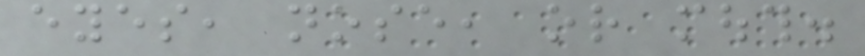eyes, nose, or mouth.
